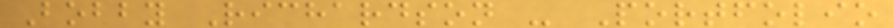Bobby Richardson - Portfolio
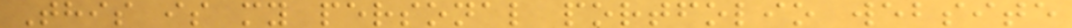This is my personal portfolio website
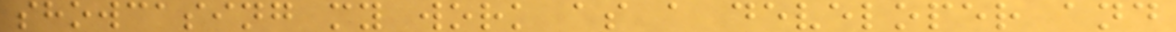showcasing my work as a developer and
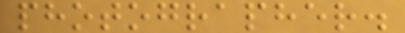photographer.
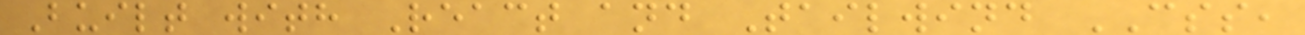Built with React and Tailwind CSS,
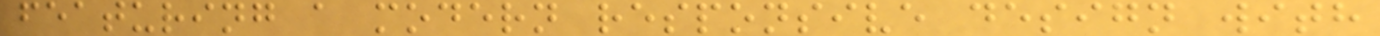featuring a modern responsive design with
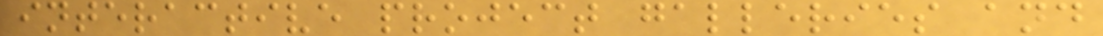interactive project galleries and
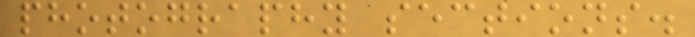photography sections.
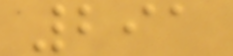291
